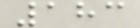183
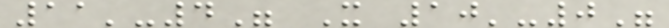11'-4" X 10'-0"
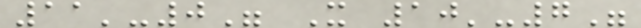11'-0" X 10'-7"
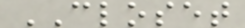CLOSET
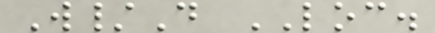W/D LOC.
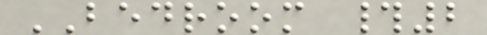BEDROOM #2
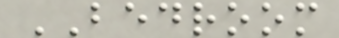BEDROOM
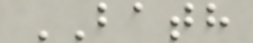BATH
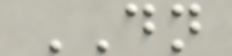DN
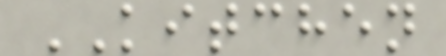KITCHEN
